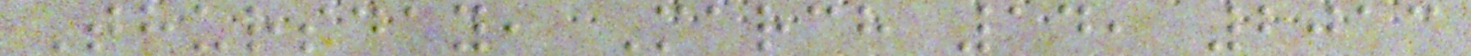Thursday, March 14, 2013
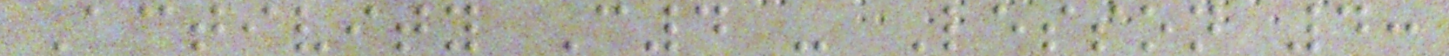Activity C4 - Lesson 4:
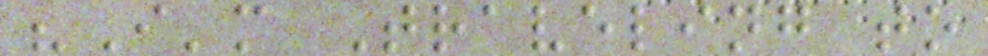"I'm Traveling to
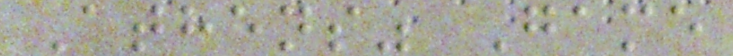Athens" Game
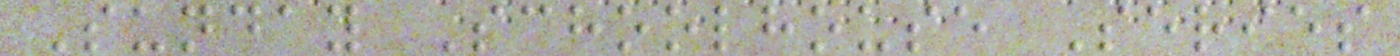Sunday Schoolhouse Series
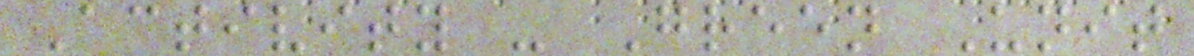Activity - Green Unit
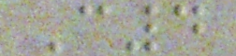C4
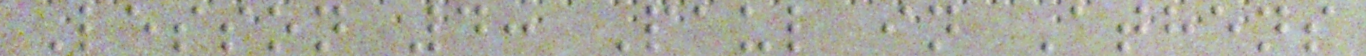Lesson 4: Paul in Athens
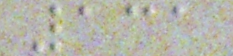131
